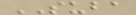SUBA
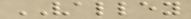VALLEY
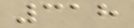318
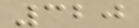320
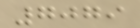7079
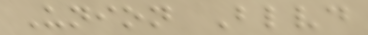Union Blvd
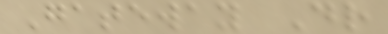Gateway Dr
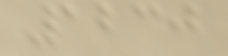1230
